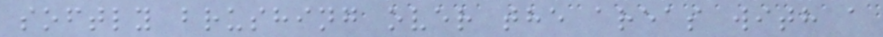softly brushing over the areas with a
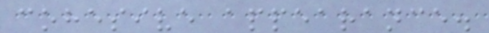cohesive appearance.
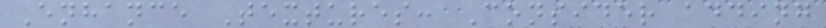Enhance Textures: Consider adding
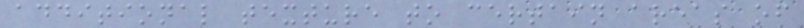additional texture to certain areas of
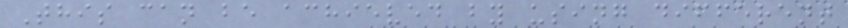This can be achieved by using different
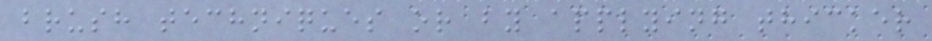brush techniques or by applying thicker
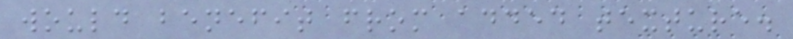would benefit from added texture.
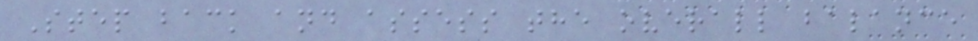Step back and assess the overall balance
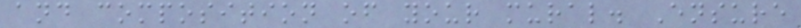and composition of your mural. Ensure
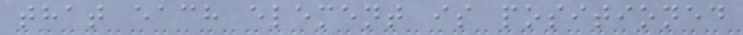that each element is positioned
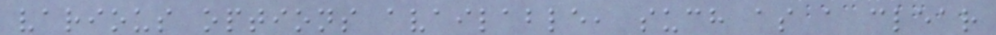various options available, such as a clear
